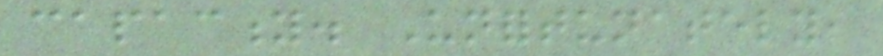capacity. Unfortunately,
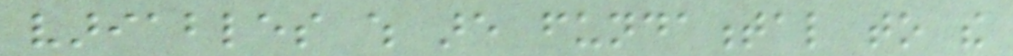variables which are fundamental to the
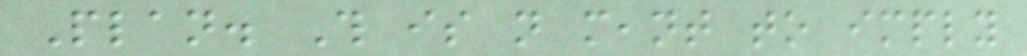Plan. This is not meant to imply
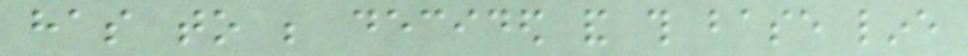has to be decided and this base line
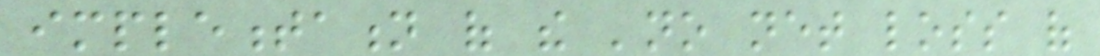implementation of the 'no net loss of
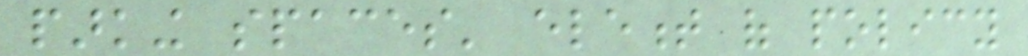parking spaces' element of policy
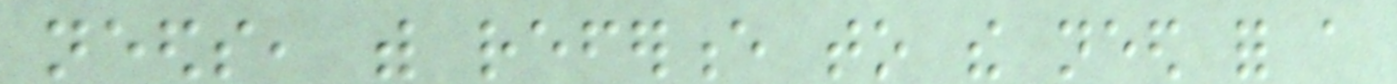needs, with reference to the need for a
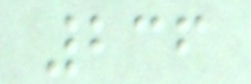236
